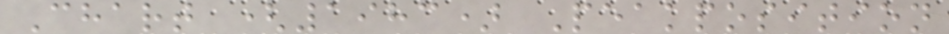Chart (1983) Peakposition
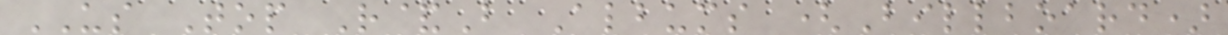US Top R&B Albums (Billboard)
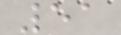51
